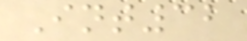Int32
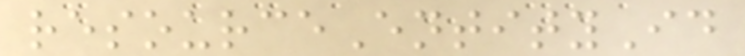resourceEntityId
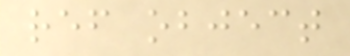ref object
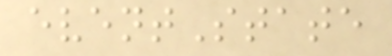eventState
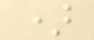)
